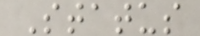Status
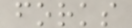forks
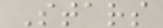Stars
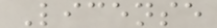License
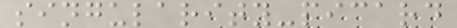singularity-picard
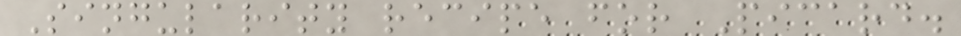Singularity recipe for Picard.
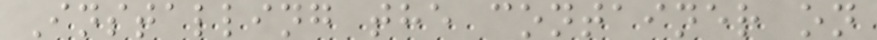Installing the container on
